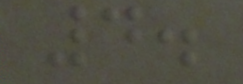4.
